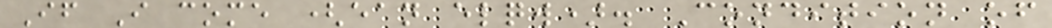If I come (ean elqw). Condition of
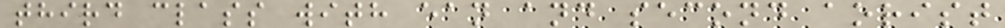third class with ean and second aorist
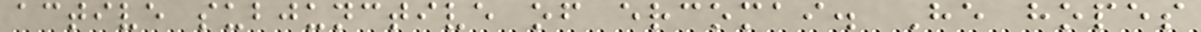active subjunctive of ercomai. He hopes
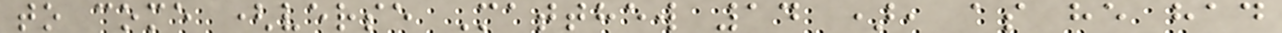to come (verse Matthew 14 ), as he had
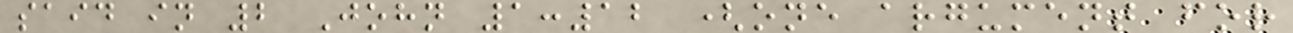said in 2 John 1:12 (one argument for
